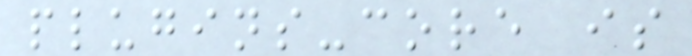plugins-core is
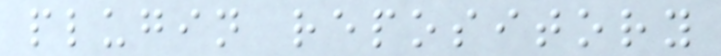plugin repository
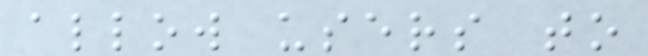allow users to
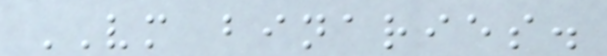VM binaries.
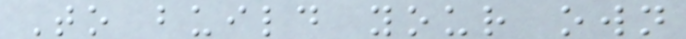To build your own
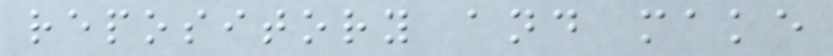repository and make
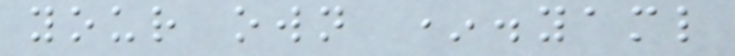your own *.yaml
